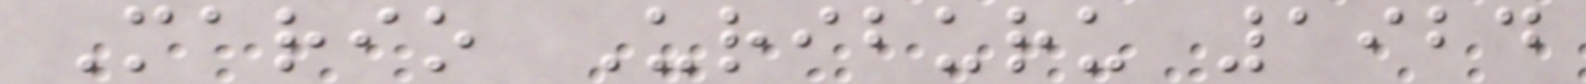Mario Uriburu 1924
